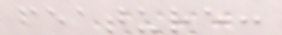feature:
